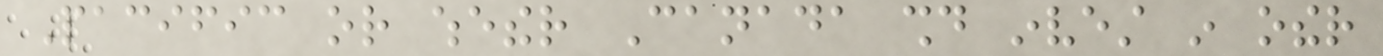Pacific or whether Canada should invest in other
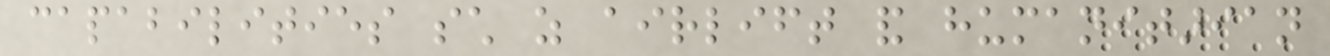capabilities such as airlift and humanitarian
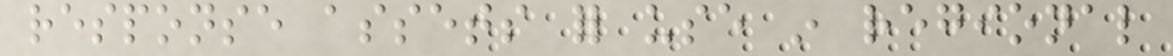response assets for use in regional
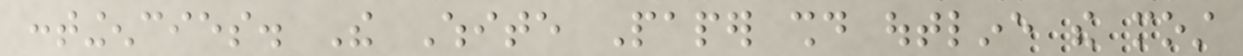contingencies. The White Paper should outline the most
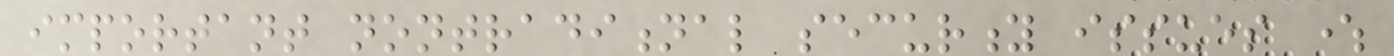important nontraditional security issues where
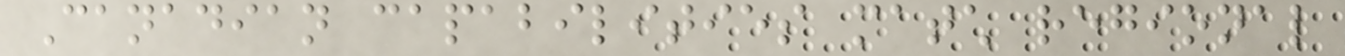Canadian capabilities match regional
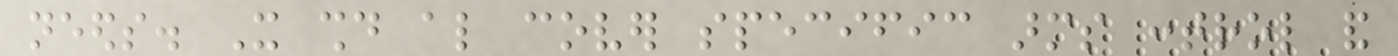needs. It should also cover specific arms control and
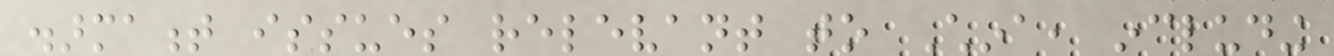disarmament issues relevant to China, including
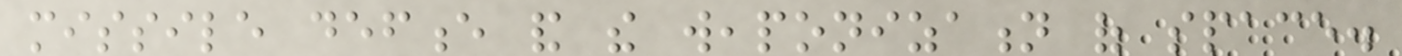missile defence and the weaponization of space.
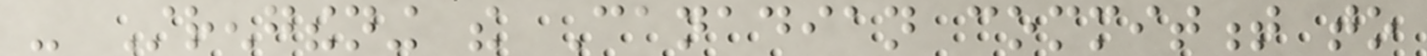- Strengthening the Canadian commitment to
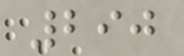290
